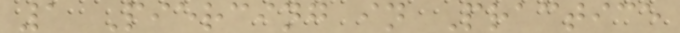1 Piercing in Practice
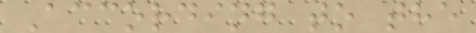According to the
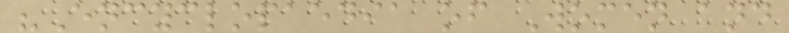"Encyclopaedia of Women and
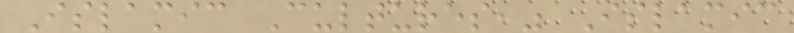Islamic Cultures," Islamic
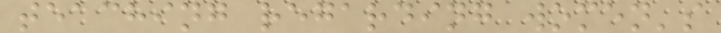teaching regarding women's
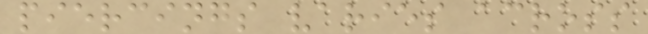piercings varies across
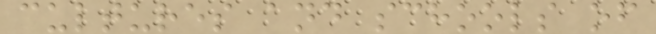cultures and schools of
